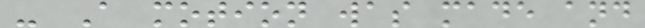- A motion was made and
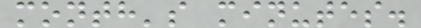month's minutes.
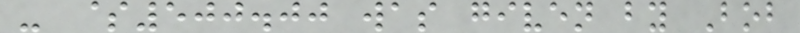- $500.00 was given by Bob
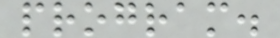program.
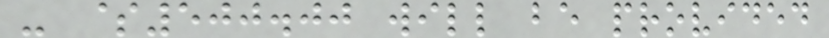- $500.00 will be provided
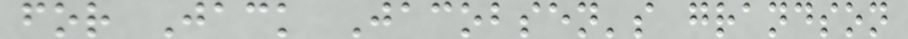for Jack Jacobsen's grandson
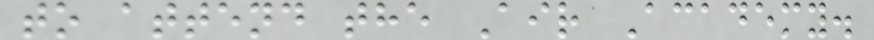to attend the Air Academy.
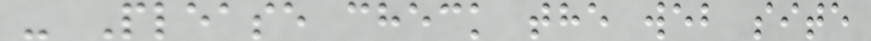- Please check the web site
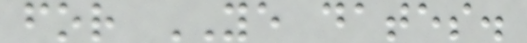for YE dates.
